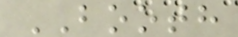BOOTH
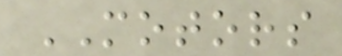MOTORS
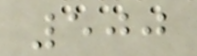500
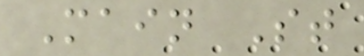Main St
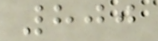800
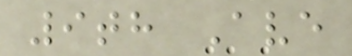9th Ave
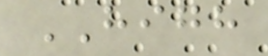HIGH
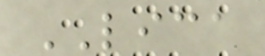LICA
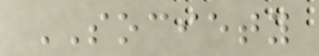SOCIETY
